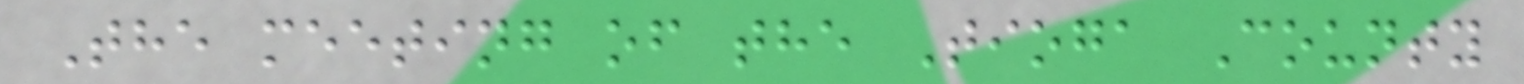The meeting of the Tioga County
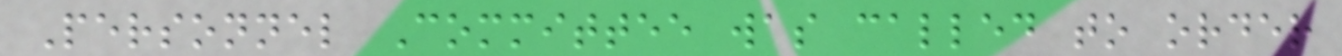Personnel Committee was called to order
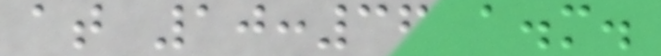at 10:36 a.m.
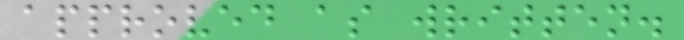approved as written.
